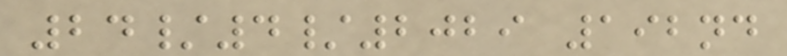24/4/2029 192nd
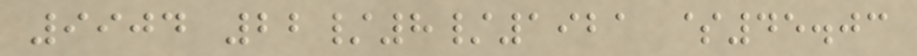9904 22/8/1921 $45.03
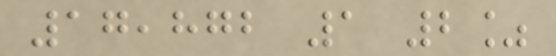17,872 1 2%
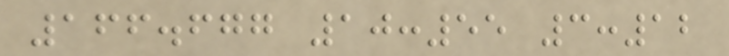166.677 10:55 3:12
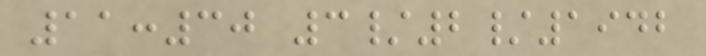11:30 3/2/1942
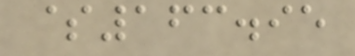$163.95
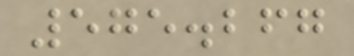575.267
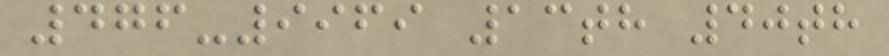476-9969 13th 40th
